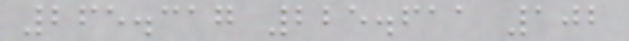265.317 225.611 102
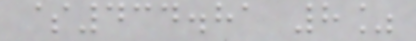$434.81 8%
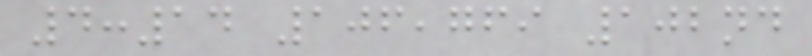4:14 106,769 102nd
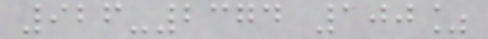926-2374 100%
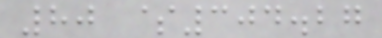80 $304.27
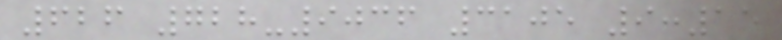626 728-9036 3105 9:15
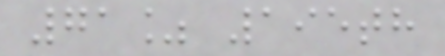71% 195th
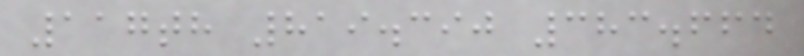117th 819.390 383.664
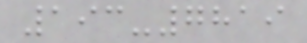193-7819
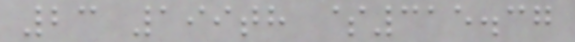23 199th $315.37
